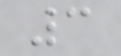3
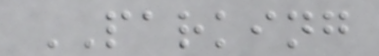PARKING
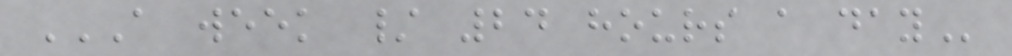A WEEK / 24 HOURS A DAY
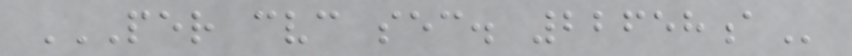PER CVC SEC. 22658A
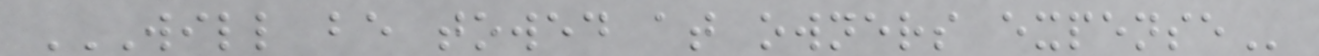WILL BE TOWED AT OWNERS EXPENSE
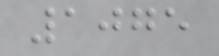1075
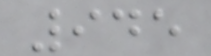945
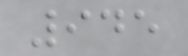945
